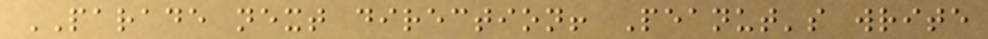PARADE next direction! Peanut's write
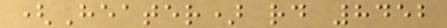(Heater) rd 8452
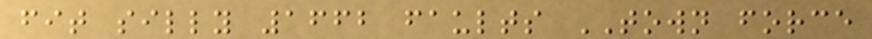fit silly 1662 faults TOWN force
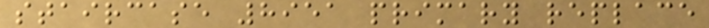staircase 8951 primary replace
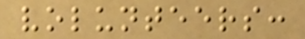volunteers:
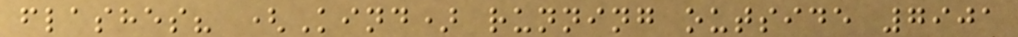flashes? (Kind) running outside 7901
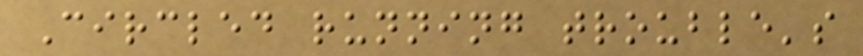Circled running trouble's
